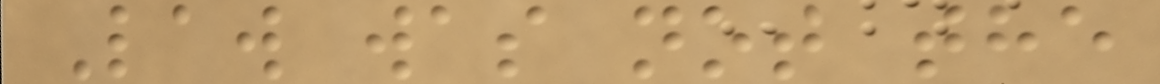Law was not the
